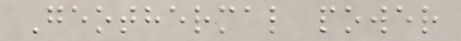Geothermal power
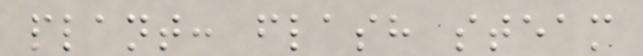plant: flash steam
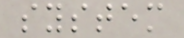system
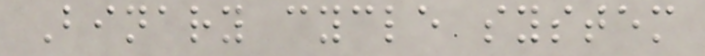Binary cycle system
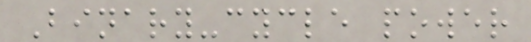Binary-cycle power
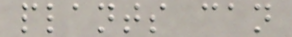plants can
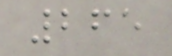265
